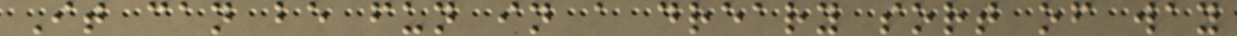It can be fun in a dreary sort of way
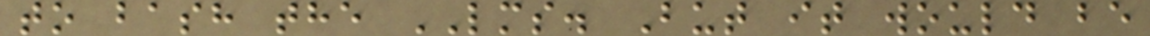to bash the LMS. But it would be
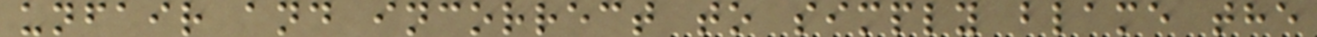unfair and incorrect to simply blame the
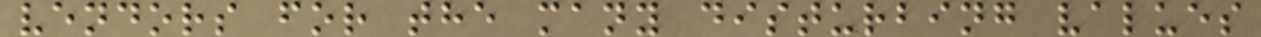vendors for the many disturbing values
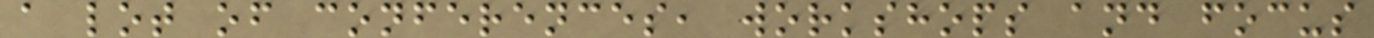a lot of conferences, workshops and focus
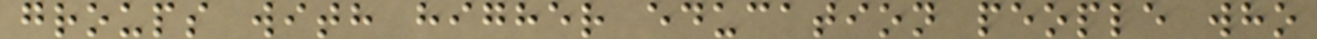groups with higher education people who
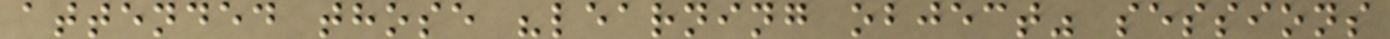attended those "learning object" sessions
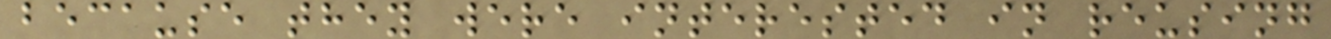because they were interested in reusing
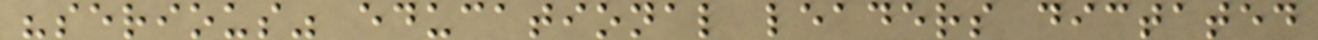"serious" educational leaders dictated
